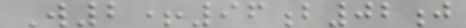W2+96b02j
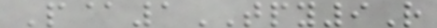P@1TPY9R
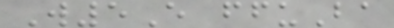W5E ffuBa
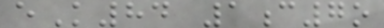eK84 1c7o
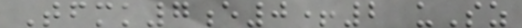Tfmk7e0+2 uSz
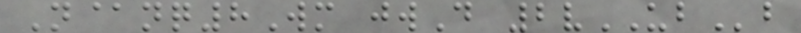N@nq8Wm jwD 2vUBb
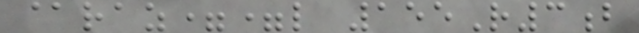@raz==l 155R3b
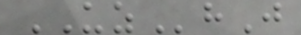UZhJ
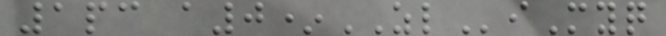1pc a0*ZLiMyq
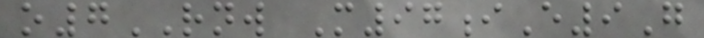o7RNW M97iE9G
